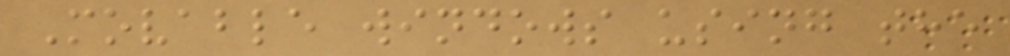Movable windows using the
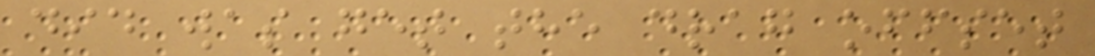did was get the drag offset
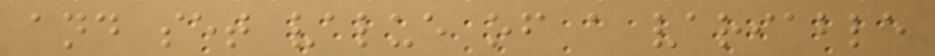and set value of a variable
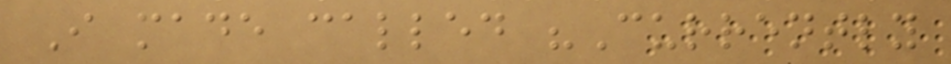I made called "Currently
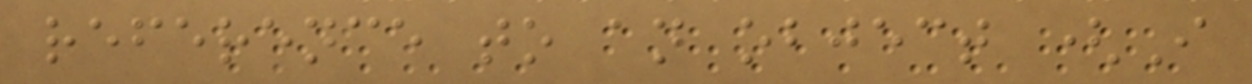reference to an object (I
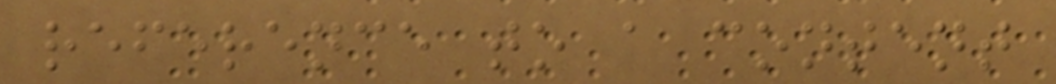reference to a content
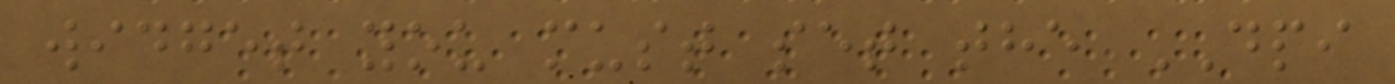widget you must set the DPI
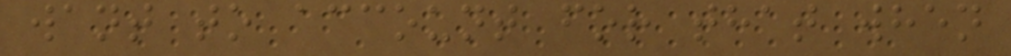want to account for that when
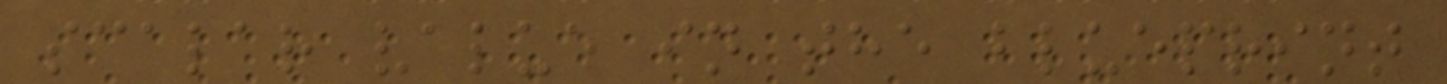scalar value in the blueprint
